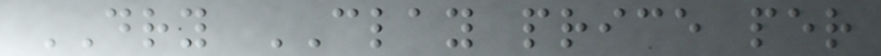DRY CLAY price per
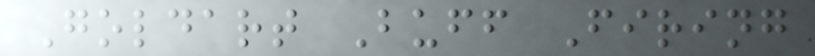Goldart Buff Firing
